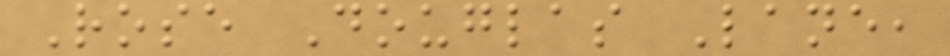Rose Douglas Lane,
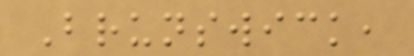Brunswick,
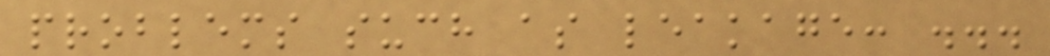problems such as leakage: ...
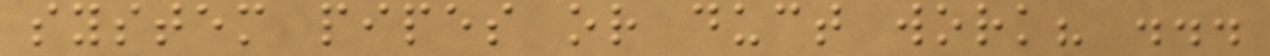system pipes or duct work? ...
